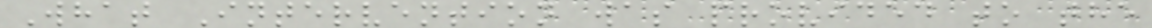What Intervention was provided to the
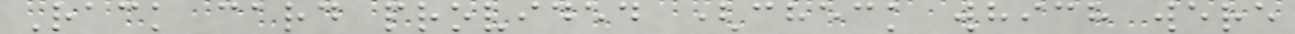Rack card provided (check which were
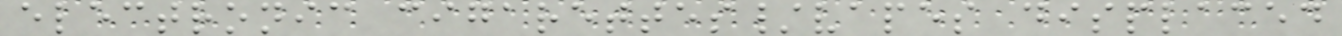electronic cigarettes/vapes displaced
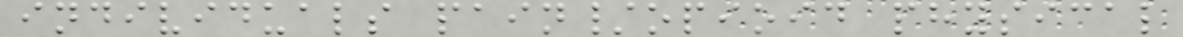individuals pain/opioid physical
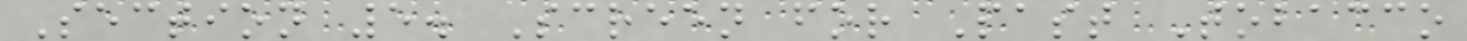Section 5. Screen for Past Tobacco
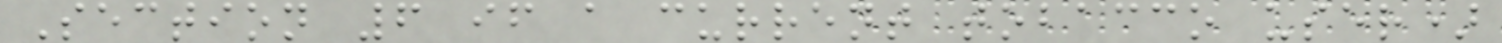Section 6 if a current tobacco user)
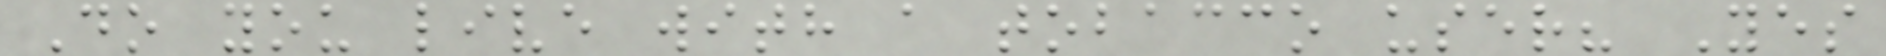Do you live with a tobacco user? Yes
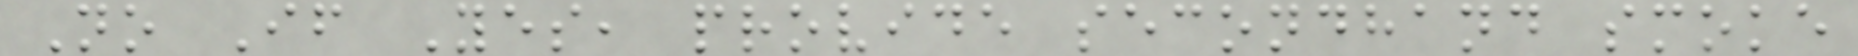No If Yes, provide secondhand smoke
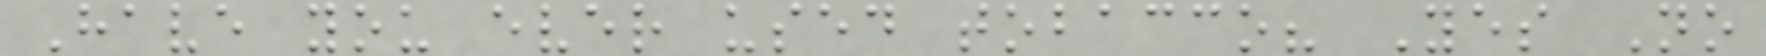Have you ever used tobacco? Yes No
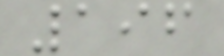196
